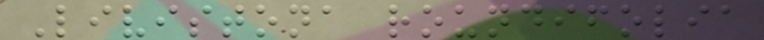Livistona roundifolia
